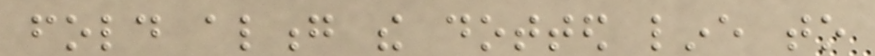fold along the dotted line to
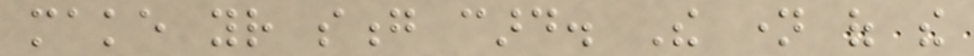make your song card. The name of the
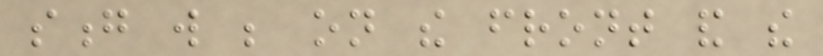song will be on the front and the
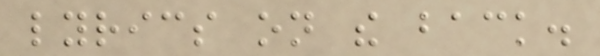lyrics on the back.
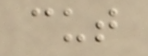cut
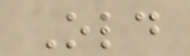Old
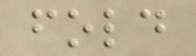fold
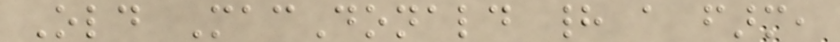Old MacDonald had a farm,
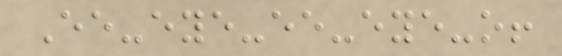Ee-eye-ee-eye-o!
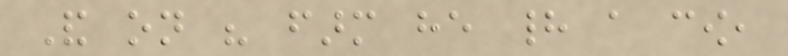And on his farm he had a cow,
